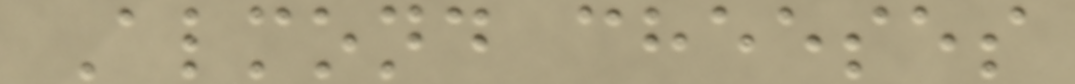Almond cheeses
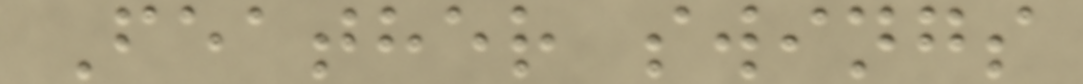Feather swings
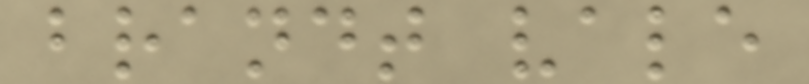brandt vale
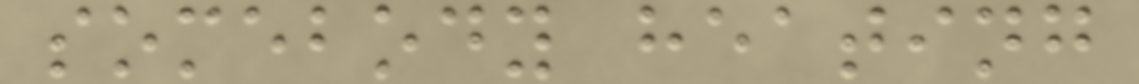somebody heating
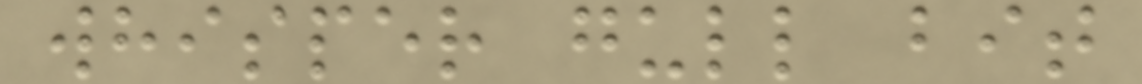whisper gull bit
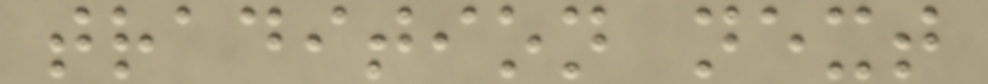tradition next
